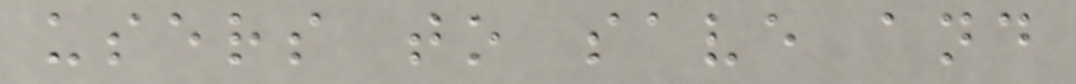users to save and
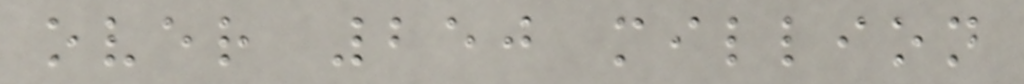over 250 million
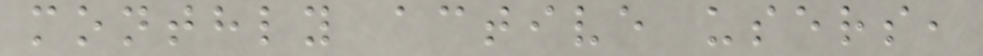monthly active users,
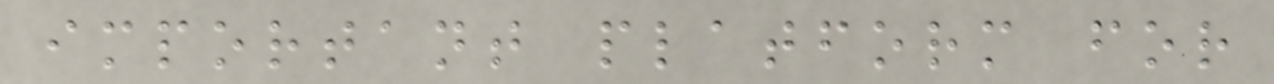important platform for
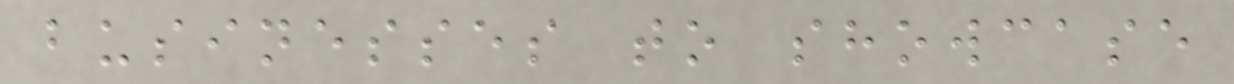businesses to showcase
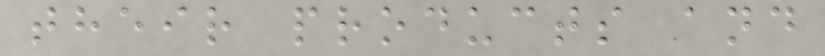their products and
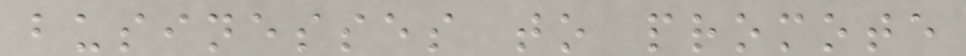businesses to promote
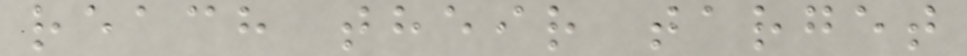reach their target
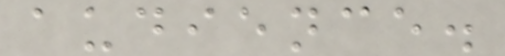audience.
